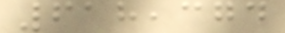618,374
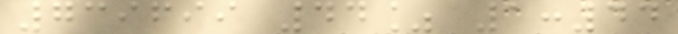739699 44% 1:44
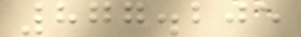877.205
